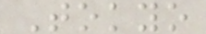Tokyo
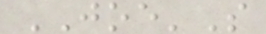JOE'S
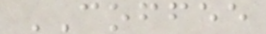COFFEE
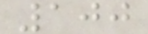100
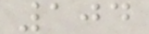104
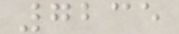7235
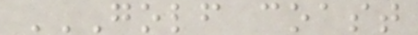GOLF COAST
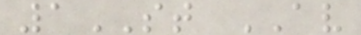1ST AV
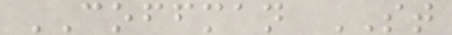COFFMAN ST
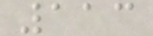113
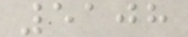5108
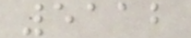5112
